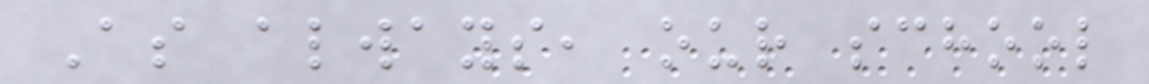As always, our school
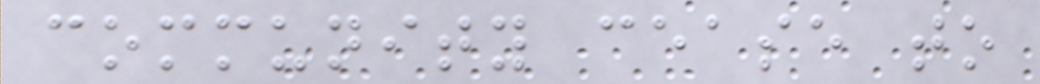community cease to
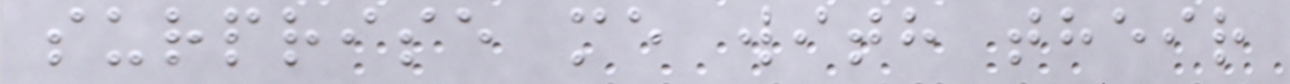surprise me with their
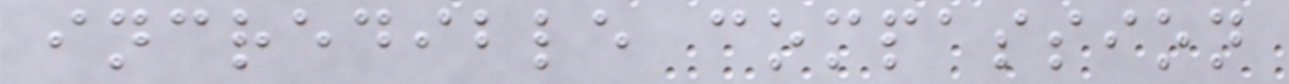incredible compassion
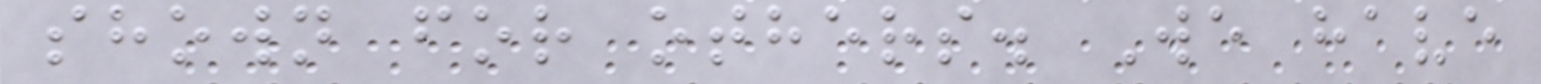shown for others. We have
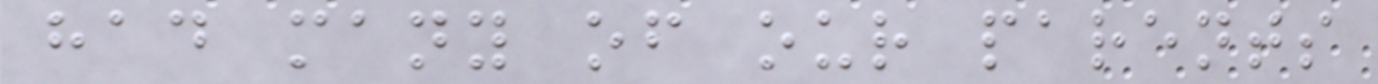had many of our parents
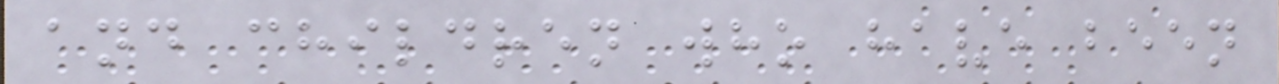and children who have been
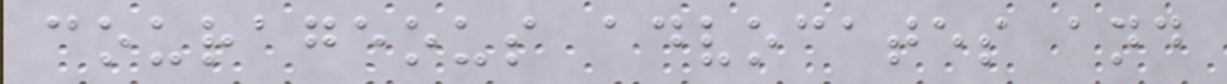courageous advocates and
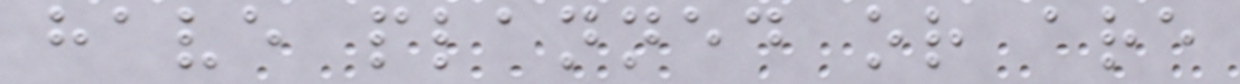have planned or are
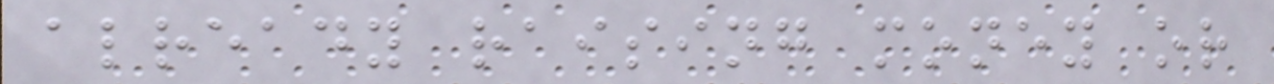already raising money or
